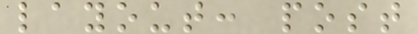layout: post
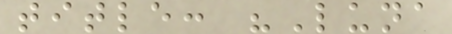title: "Luna
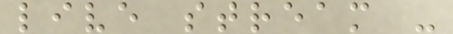live stream -
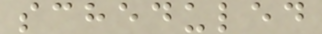scheduled
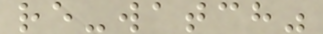re-watch"
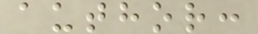author:
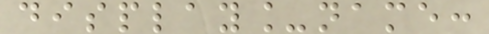display_name:
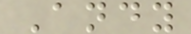Andy
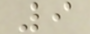9
